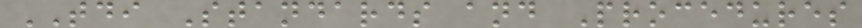TDI Standards and Procedures
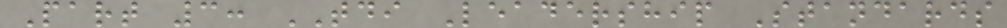Part 3: TDI Leadership Standards
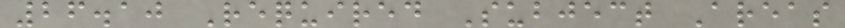26.10 Required Subject Areas
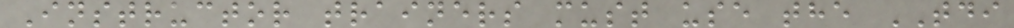Instructor trainers must use the TDI
